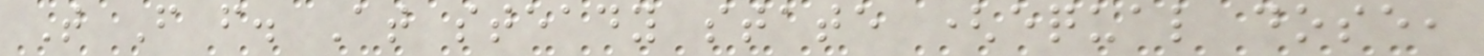T F f. At steady state (equal dose,
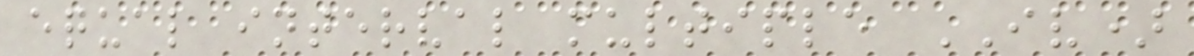equal interval multiple IV)
